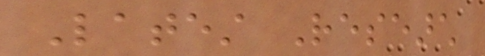Latest Research
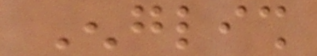English
